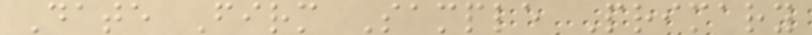Date Firm Sample Primary
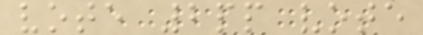vote 2pp vote
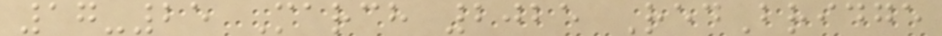17-25 March 2025 RedBridge
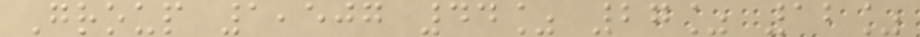Group 1,507 44% 27% 12%
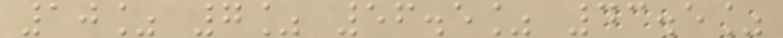10% 7% 56.5% 43.5%
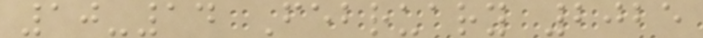10-14 February 2025
